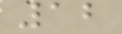12
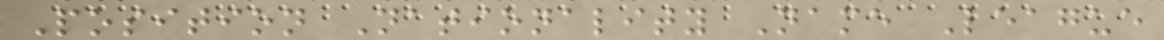Position Nationality Name League
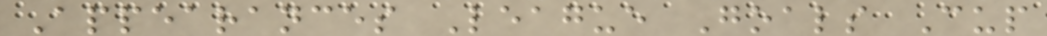Appearances League Goals Cup
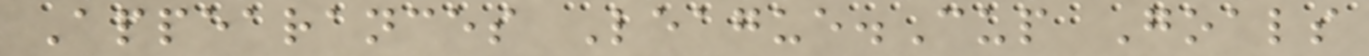Appearances League.Cup Goals
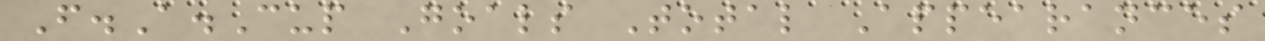F.A.Cup Goals Total Appearances
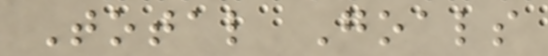Total Goals
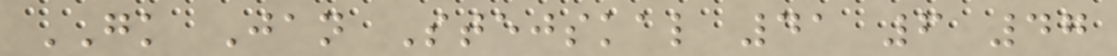GK Jan Stejskal 41 6 47
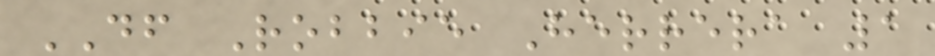DF Robbie Herrera 1
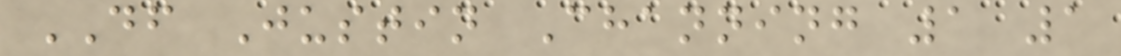DF Justin Channing 1 1
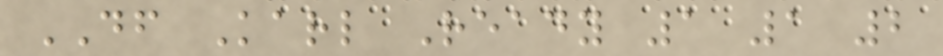DF Karl Ready 1 1 2
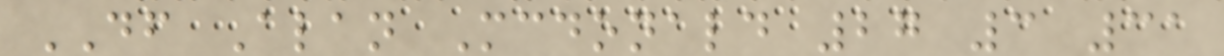DF Alan Mcdonald 27 3 31
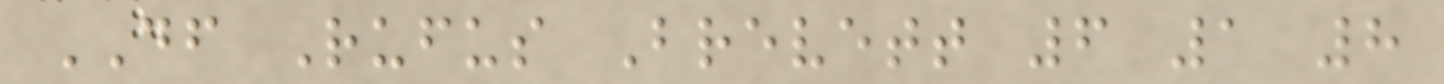DF Rufus Brevett 6 1 8
